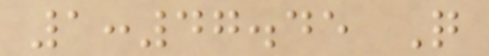1:47.45 Q
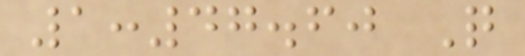1:47.60 Q
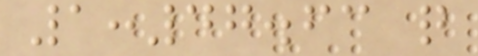1:47.63 q
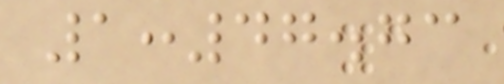1:47.73
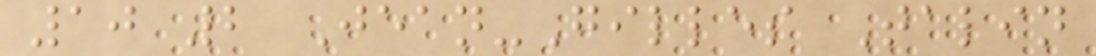10 2 Jean-Gilles Talin
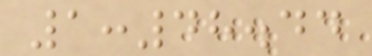1:48.44
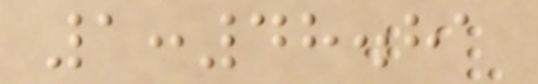1:48.81
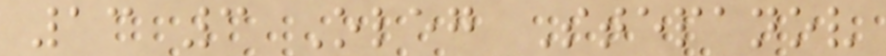13 3 Oleg Stepanov
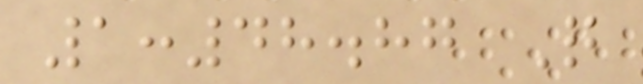1:48.87 Q
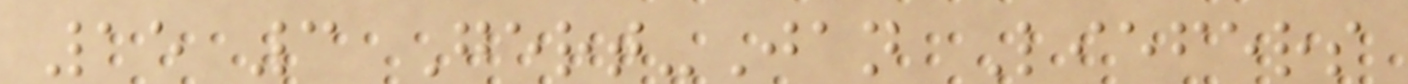15 3 Gert-Jan Liefers
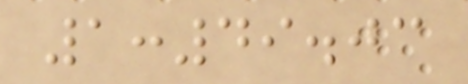1:49.03
